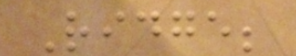Ridge;
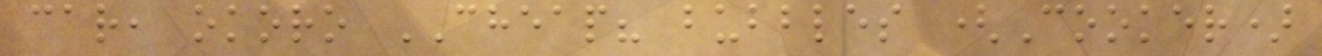car, okoro CHEAP? bubbles (Cooker)
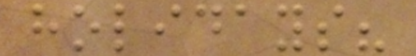holidays?
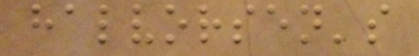halvorsen's
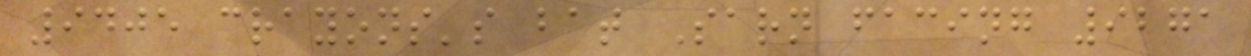9405 crayons's bat Sarn facing 9271
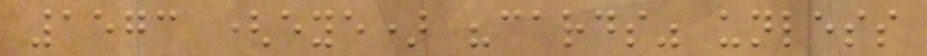1573 (eye) "cards" unless
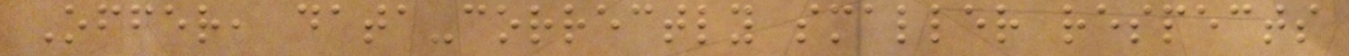Offer, data-correctly smaller respects
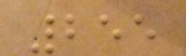255
